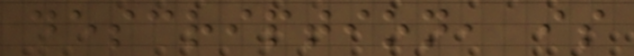description, is
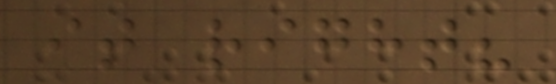it right?
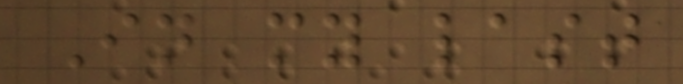In my last
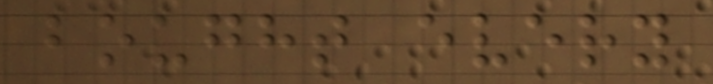bought every
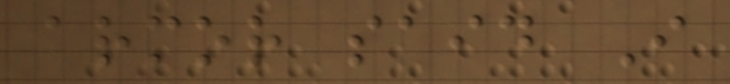armor said I
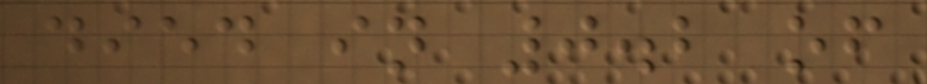died in 0.2 of
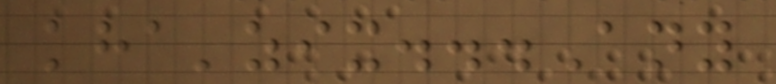kha'zix...Any
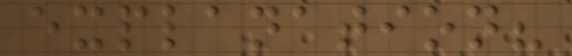explanation?
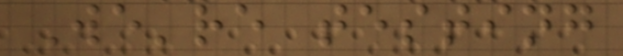We're testing
